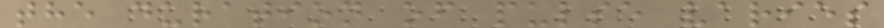the duration of pulse varies
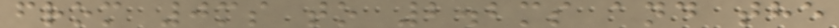from 0ms to 2.2ms and the
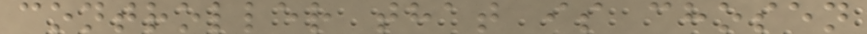controller that is chosen
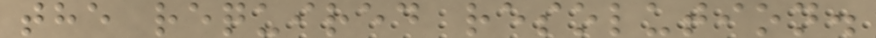the required resolution.
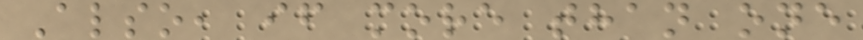Also, if more than one
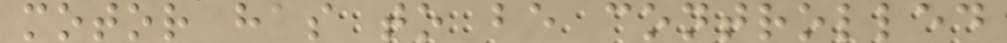motor has to be controlled
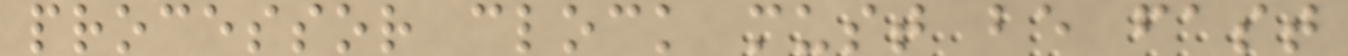processor clock must be fast
